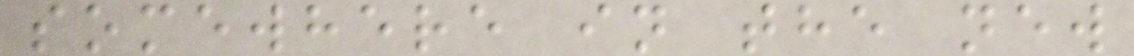somewhere in the new
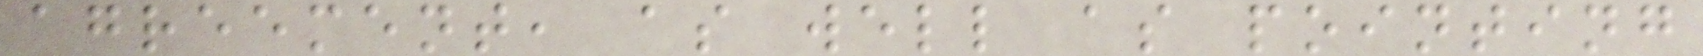agreement, as well as pointing
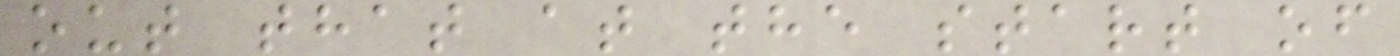out that at the start of
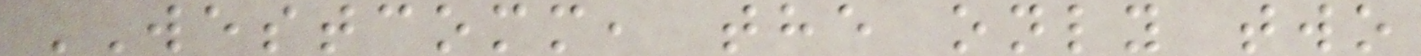WESTCOMM, the only two
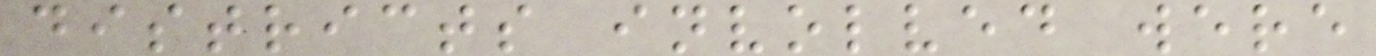districts involved were
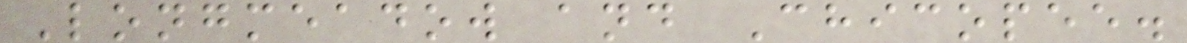Longmeadow and Chicopee.
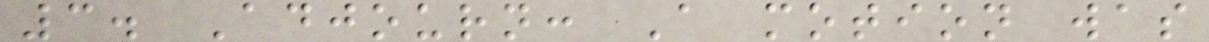3. Adjourn: A motion was
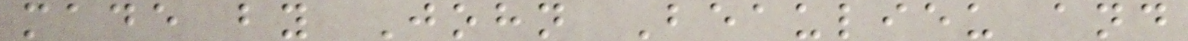made by John Beaulieu and
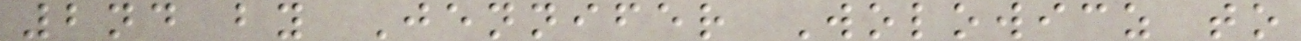2nd by Jennifer Wolowicz to
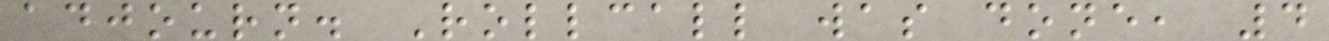adjourn. Rollcall was done, 4
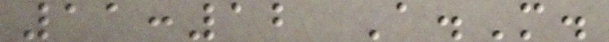11:12 A.M.
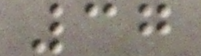37
